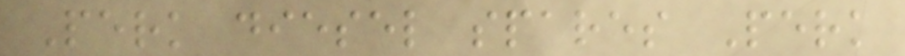Perk diesel spares Perk
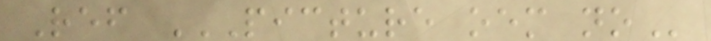Ref PICTURE OEM NO
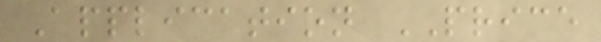Application PRICE
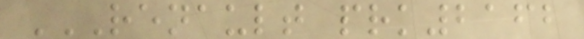RENAULT PRK2162
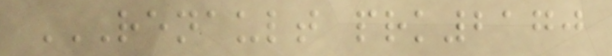RENAULT PRK2170
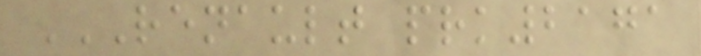RENAULT PRK2171
